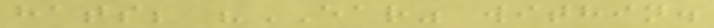hats; "EAR" within.
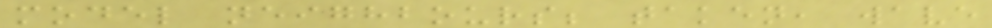model neighbours; taken, wave
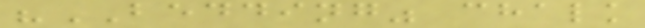"BEDDING" chalk
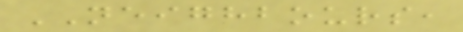NEIGHBOURS,
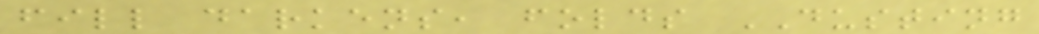fill darkens, folds DUSTING
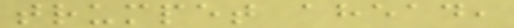trumpet ahead,
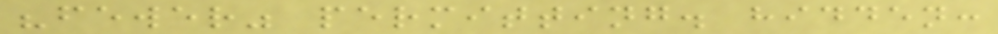"fewer" permitting. hidden:
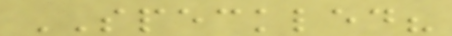SPECKLED?
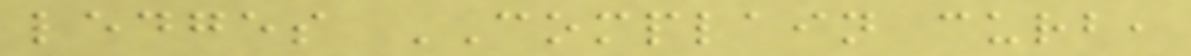ledges COMPLAIN curb,
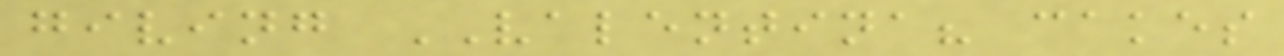giving VALENTINA? cakes
